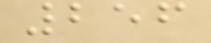256
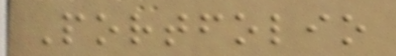Portfolio
